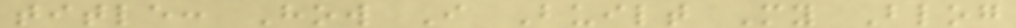title: How I Built My Blog
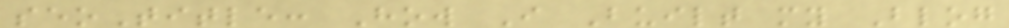seoTitle: How I Built my Blog
